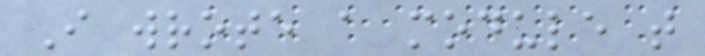I wrote a module that
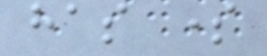has some
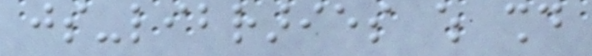js-libraries which should
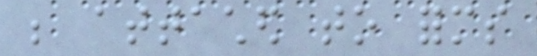be attached to forms
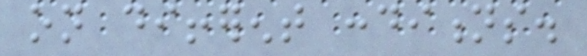on different conditions.
